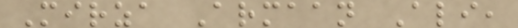Mirza Armaan Ali,
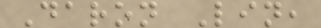Daron Lin,
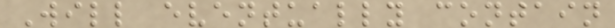Will eventually contain
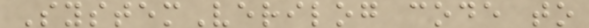SystemVerilog code to
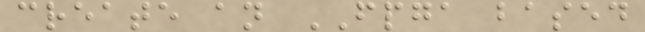create an FPGA based
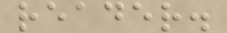reader.
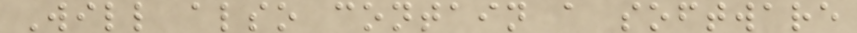Will also contain a software
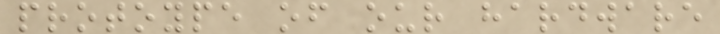protoype of our hardware
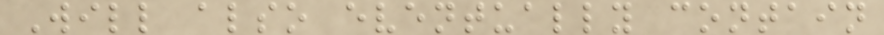Will also eventually contain
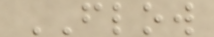FLOW
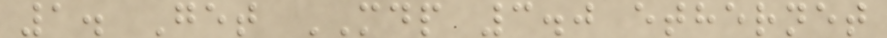1. Get MDP 3.0 ethernet
